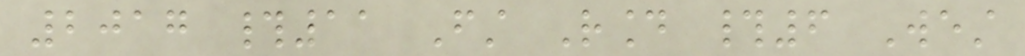2017 #11 First Round #6 West
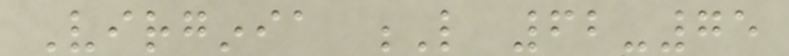Virginia L 62-75
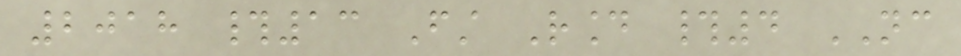2018 #13 First Round #4 NC
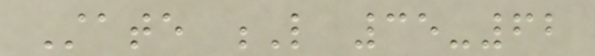State L 35-62
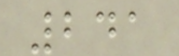241
